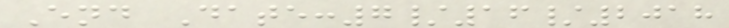End Date:7/16/2018
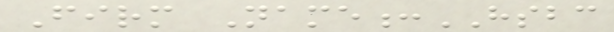Firm Name:HSBC
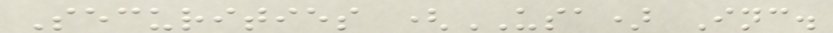Securities (USA) Inc.
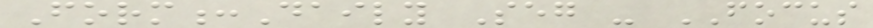Form:Daily Seg - FOCUS
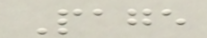Page
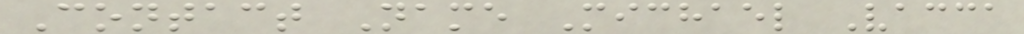Contact Name Michael Vacca
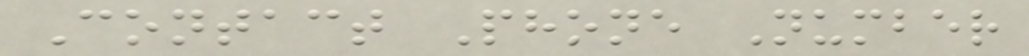Contact Phone Number
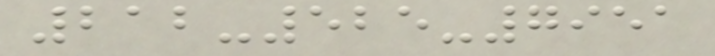212-525-7951
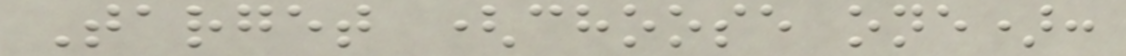Target (choose one):
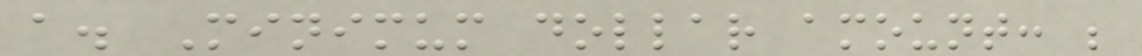a. Minimum dollar amount: ;
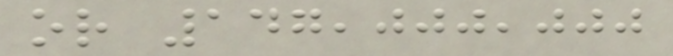or 147,000,000
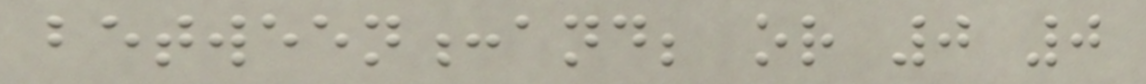between:and; or 0 0
